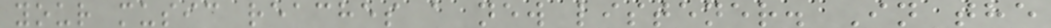your music reaches a new listener. In the
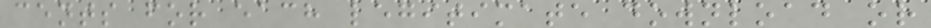cents for each legitimate download or
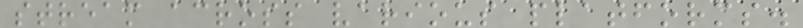stream across various platforms.
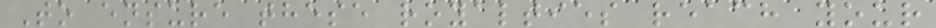To ensure these royalties reach your
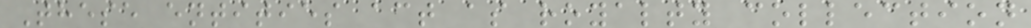These entities act as royalty collection
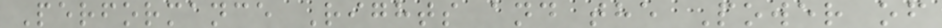Performance Rights and the Power of
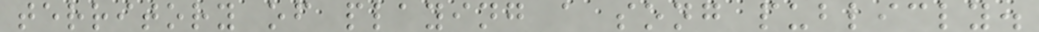territory of playing a song publicly.
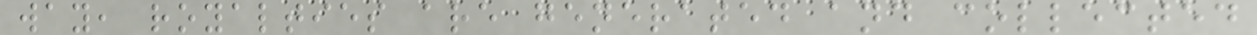way, royalties are generated and collected
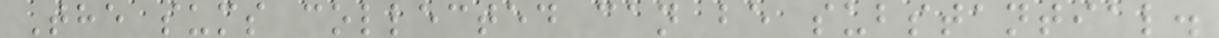The sums collected can be substantial.
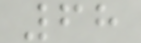68
